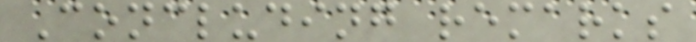Concluding remarks
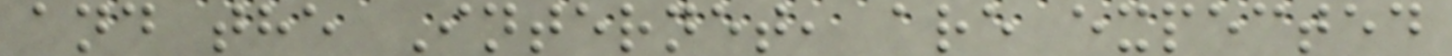and the Internet, are expected
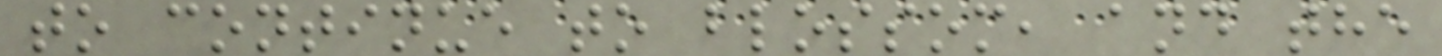to continue to blossom, and the
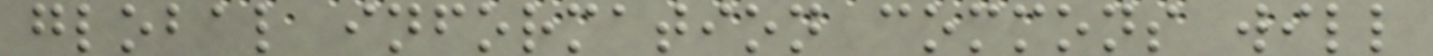global information commons will
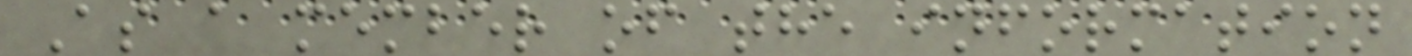As a member of the information
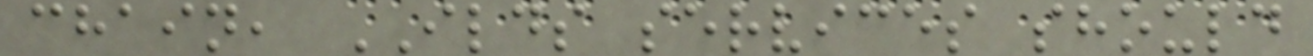chain, ILDS services should
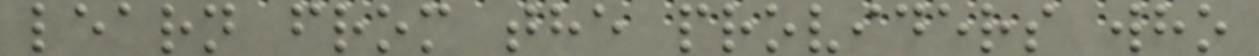learn from the providers who
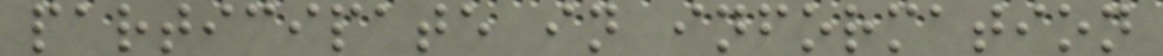participate in information
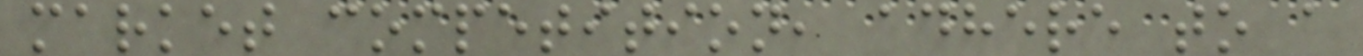market competition, adhere to a
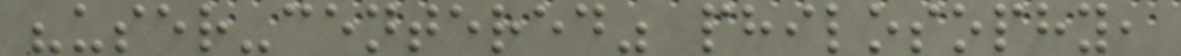"user-centered" philosophy,
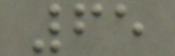65
